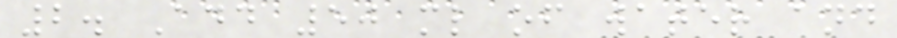2. Add 50 ml of water and
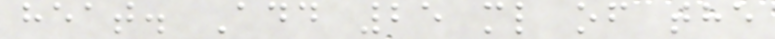heat. Add 25 ml of the
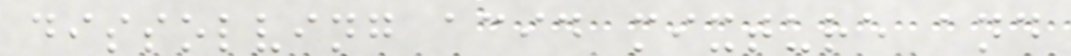dissolving acid mixture and
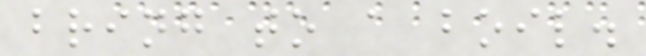bring to a boil.
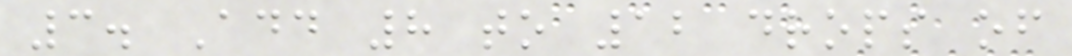3. Add 8 to 12 drops of
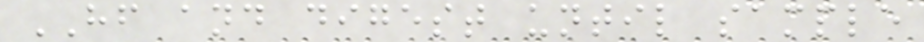HF and digest until sample
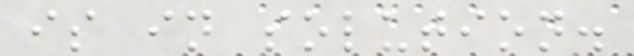is in solution.
